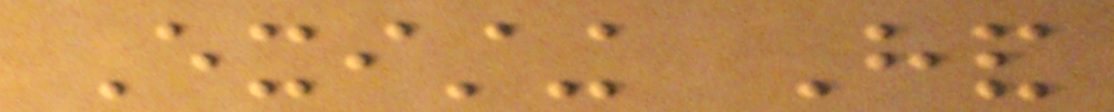Existing Hand
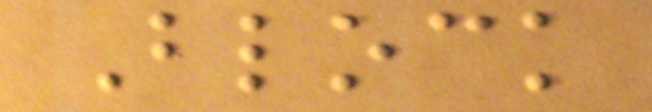Block
